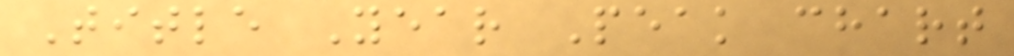Title Year Peak chart
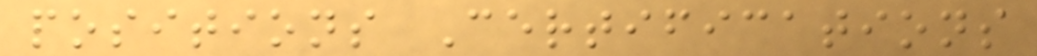positions Certifications
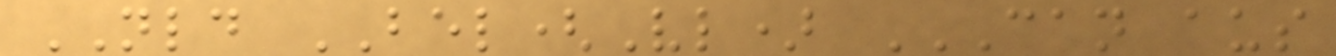NLD BEL(Vl) CAN AUS
